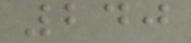240
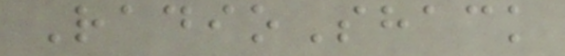RadioShack
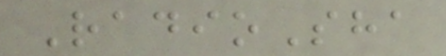RadioSha
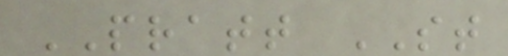PRATT ST
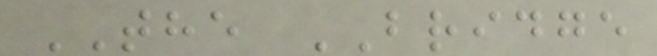THE BRIDGE
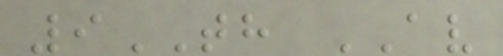9TH AV
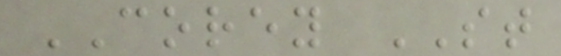COREY ST
